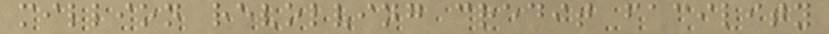million revolving credit facility
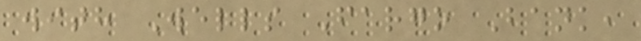with Wells Fargo Bank,
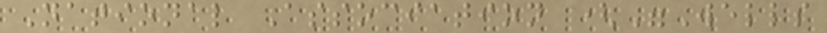National Association ("Wells
